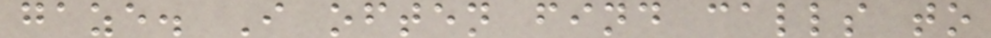gaze. I often find calls to
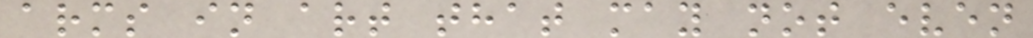arms in art that may not even
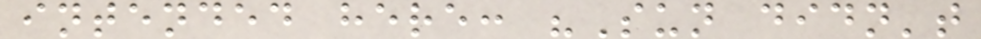intended here: "Sun didn't
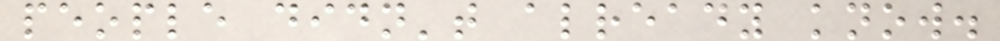people didn't already know.
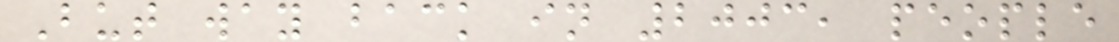But way back in 2003, people
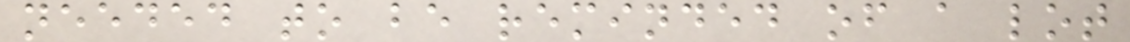needed to be reminded of a lot
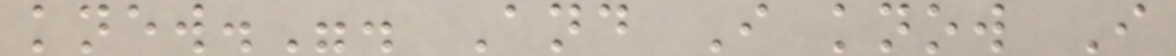knew.". And I know I
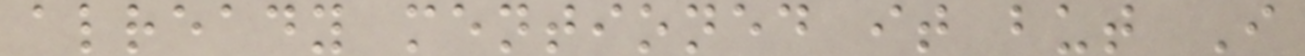already mentioned it but I
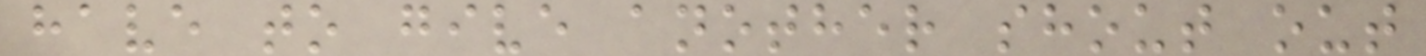have to give another shout out
